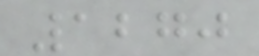1270
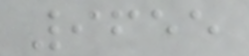9655
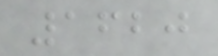1620
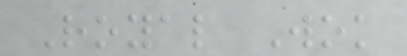Royal Wok
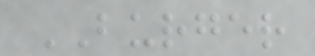BURGER
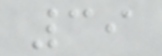39
